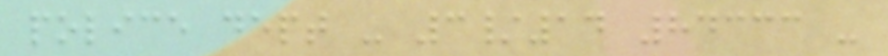police dept - 3/14 84333 -
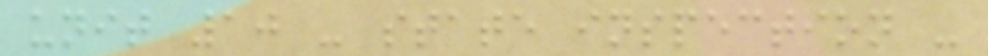unit 10 - state inspection -
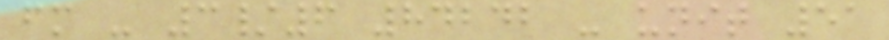fm - 3/6 84242 - unit 51
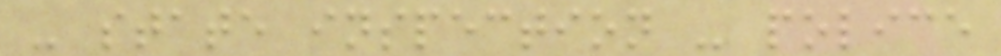- state inspection - police
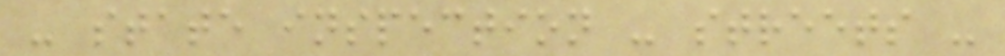- state inspection - streets -
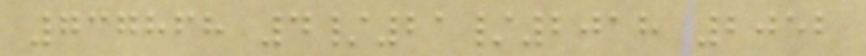737868 4/21/2018 2052
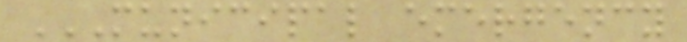MUNICIPAL EMERGENCY
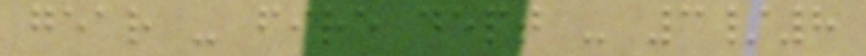gear - fire dept - 3/8
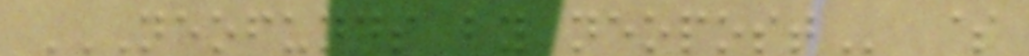NEOFUNDS BY NEOPOST $
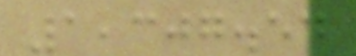1,307.54
